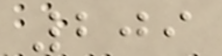209
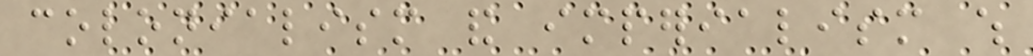colonialism and imperialism which
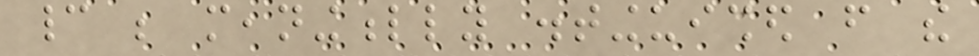cannot be meaningfully distinguished from the
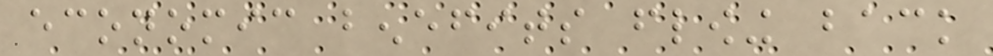economic benefits flowing back
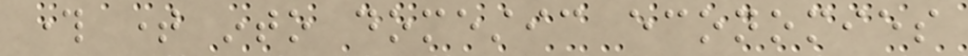through time into domestic economies
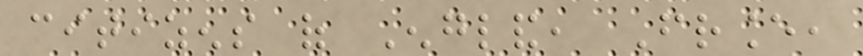citizens of England, France,
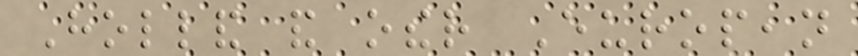Holland and other European
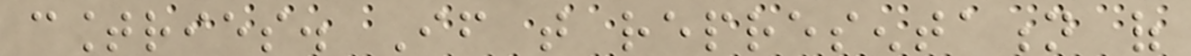countries. If that representation of
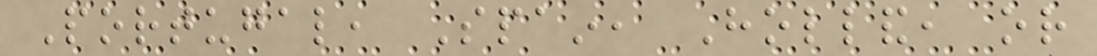Portugal, Spain, Holland, or
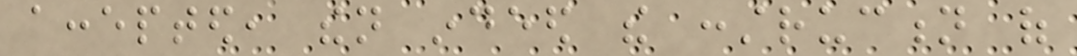accepted, then indeed the construction of
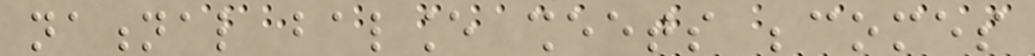national balance sheets becomes
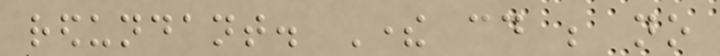redundant. There could be no
